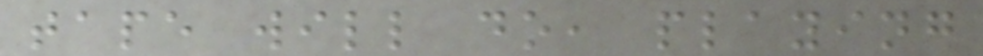tape will do, playing
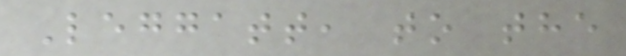Leggatt, to the
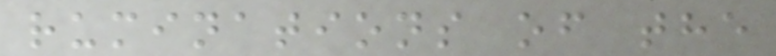ruminations of the
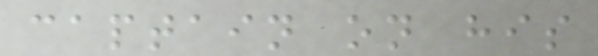captain on his
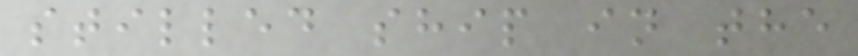stilled ship in the
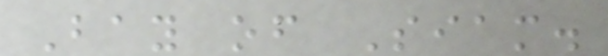Bay of Siam.
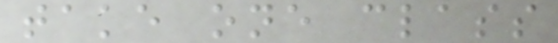take one class
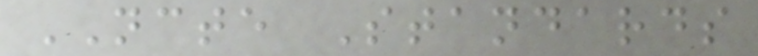NCTE Standards
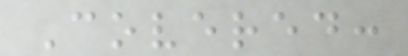Covered:
